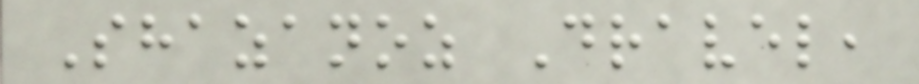Shazanoz Dravel,
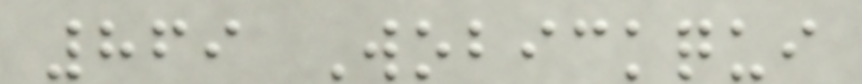869 Wobickqui
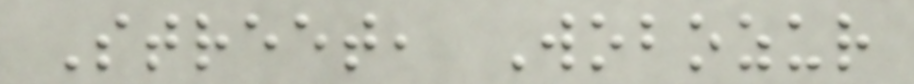Street, Wobozur
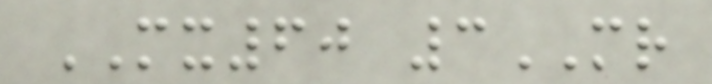MX60 3MR
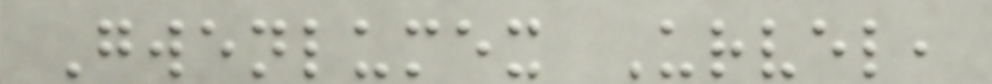Gwenlumex Urvel,
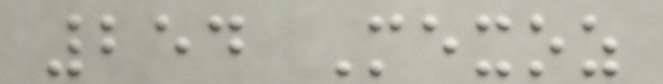254 Mexoz
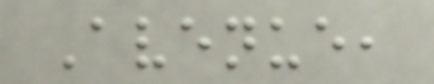Avenue,
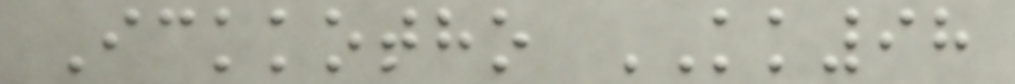Ickkotho KK98
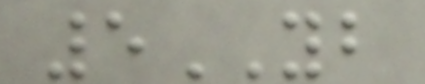5YB
